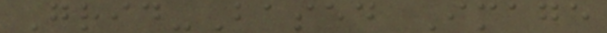Grid-Based Image
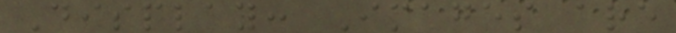Display: Images are
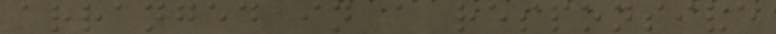arranged in a responsive
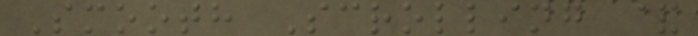Smooth Scrolling &
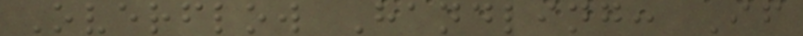Overflow Handling: If
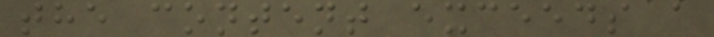the content exceeds a
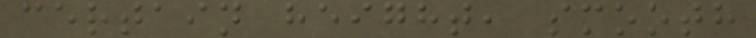certain height, smooth
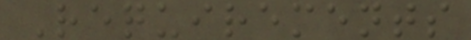Requirements
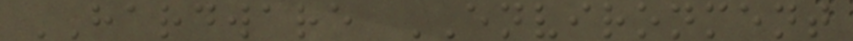HARDWARE ENVIRONMENT
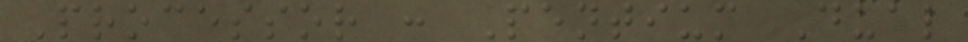Processor : Pentium Dual
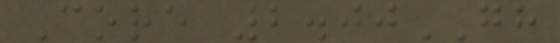Core 2.00GH
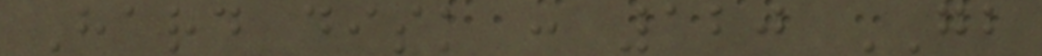Hard disk : 120 GB
